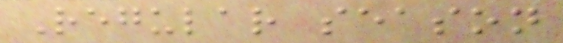Regular season
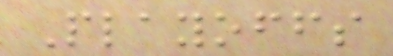Playoffs
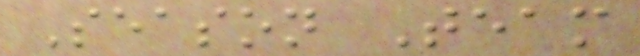Season Team
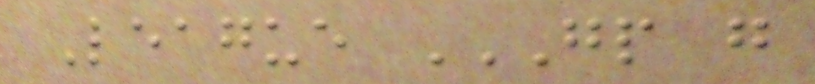League GP G
